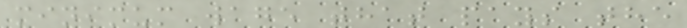minimum wage that pays the
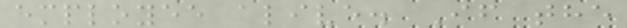employee alive. If the
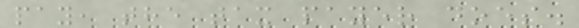pay, the tax payer does.
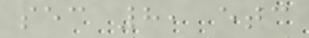sec 8, etc
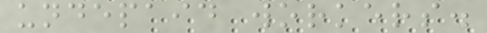undepaid workers.
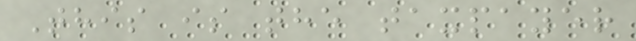This is the taxpayer
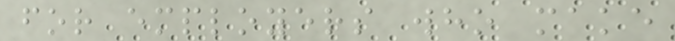for employers who make
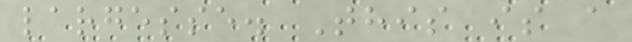largesse. This is a
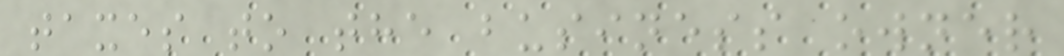taxes to the business owner
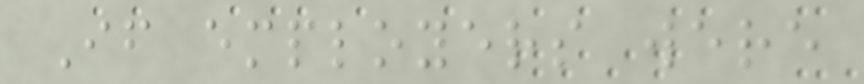If employers were
